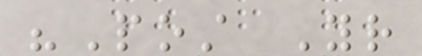"Post Your
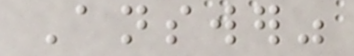Answer"
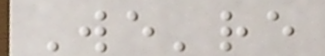We're
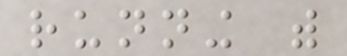running with
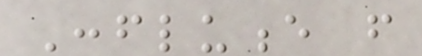Confluence from
